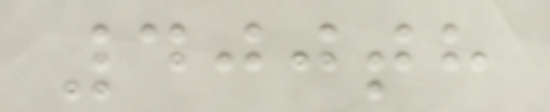400th
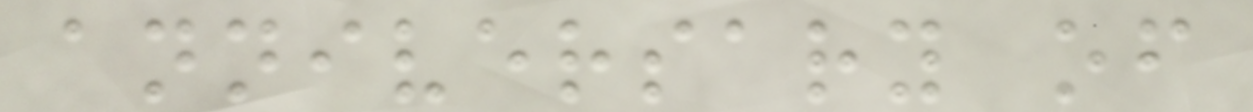anniversary of
